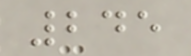245
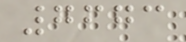7673
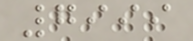7999
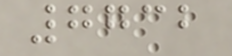7732
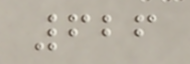626
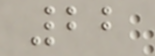22
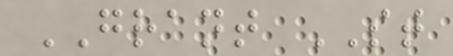GRANT ST
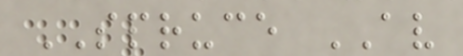SPRUCE AV
